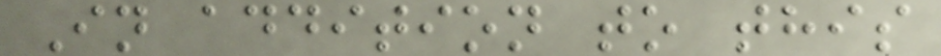In addition to this
